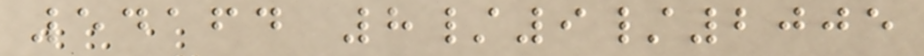54164 8/9/2005
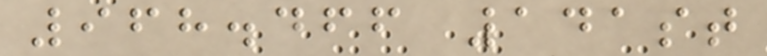968.466 141st
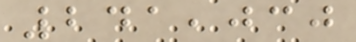241,030
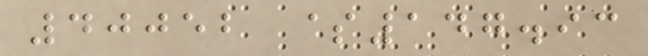40052 $147.93
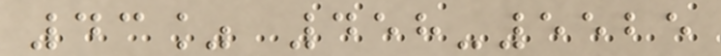43% 458-5525
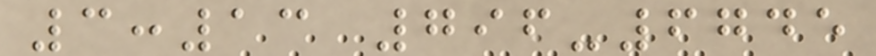3:13 796-6745
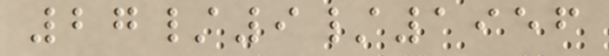27/9/1956
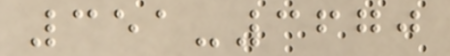351-3670
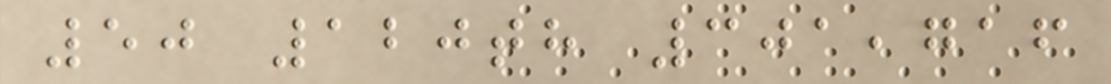50 120th 301,716
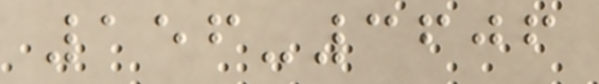156-3606
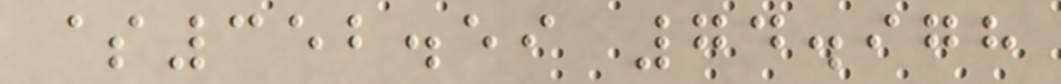$352.59 74.978
